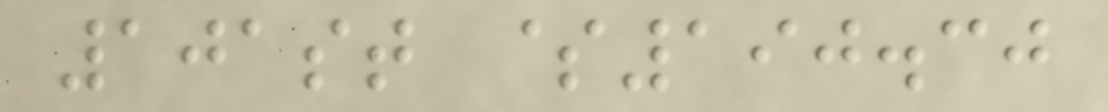101st $190.30
